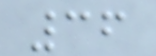36
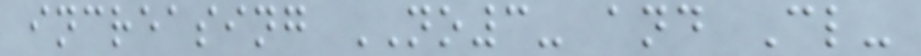increasing NO3- and Cl-
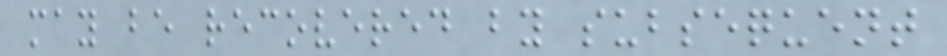may be recovered by subsequent
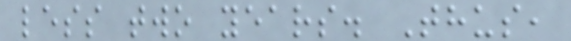less two years. Thus,
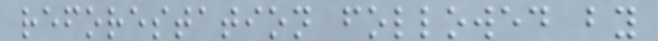reforestation followed by
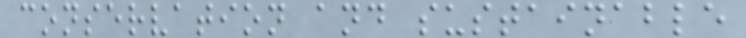conservation and sustainable
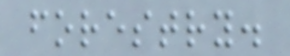forestry.
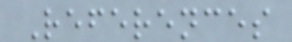References
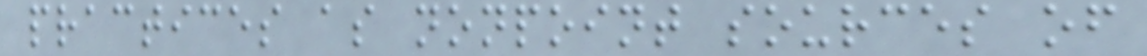practices as nonpoint sources of
